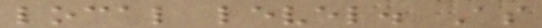local level. As
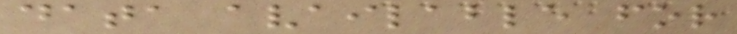data available for
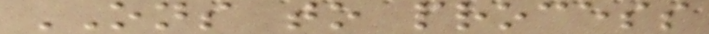ONS to process
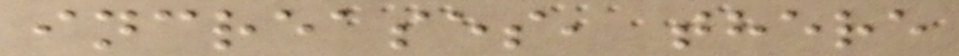increases, there
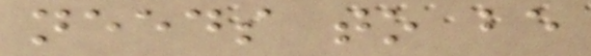needs to be
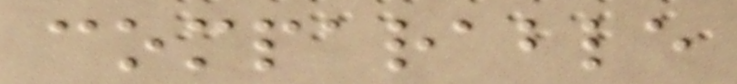comparable
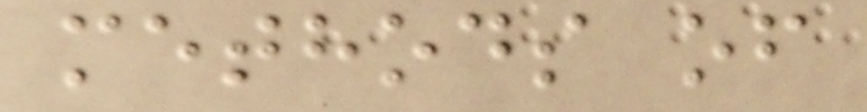methods of
